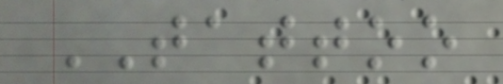TATTOO
